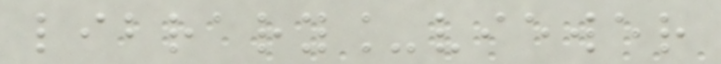library_viewer
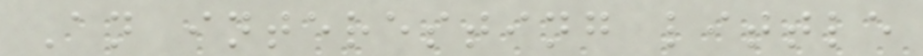An interesting little
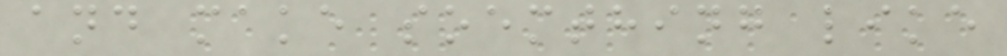and make soemthing like
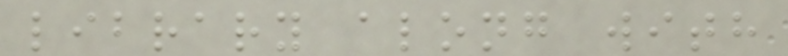library along with
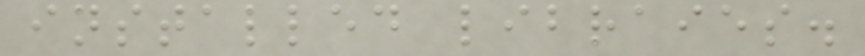installed libraies.
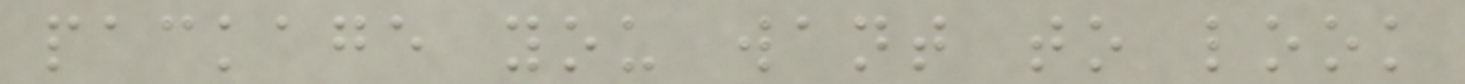package you want to look
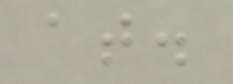at.
